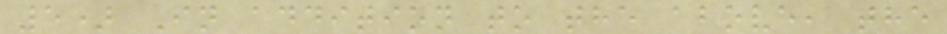5) In addition to the above, the
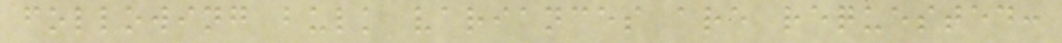following bulk variances are requested:
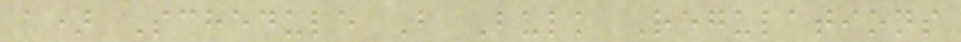a) Schedule B Bulk Regulations
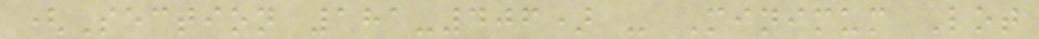(Section 181-406) - Minimum Lot
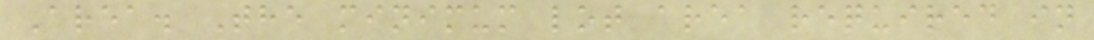Area. The minimum lot area required in
